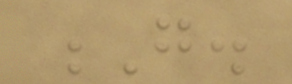G.
